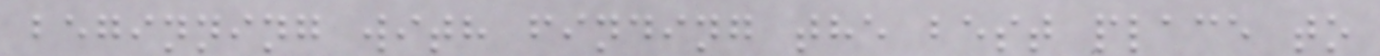beginning with finding the best place to
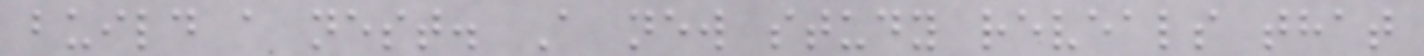build a nest. A new study reveals that
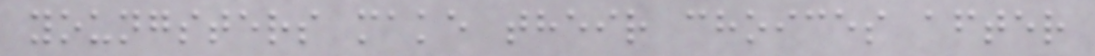youngsters make their choices after
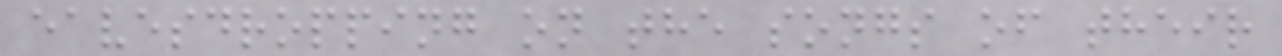eavesdropping on the songs of their
